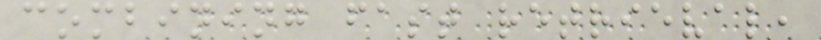combining fast retrieval,
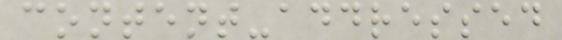content-addressed
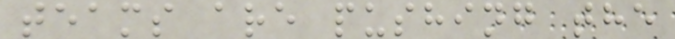teams are pushing the
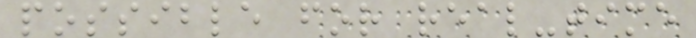possible for real-time
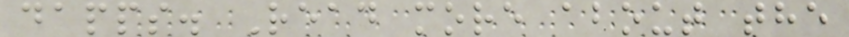dapps. Read more about the
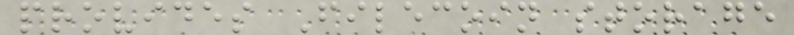provides Filecoin storage
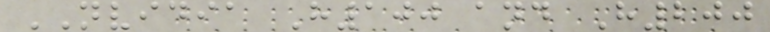NVIDIA H100 and H200
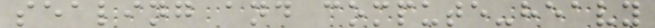sealing and compute-heavy
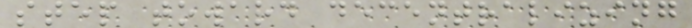step toward decentralizing
